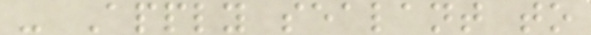- Apply sealant to
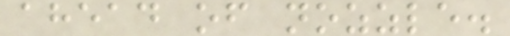ahead of nozzle.
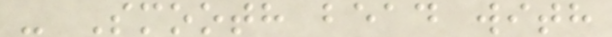- Smooth bead with
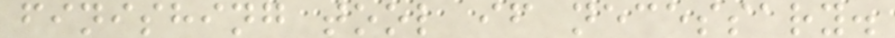finishing tool if necessary.
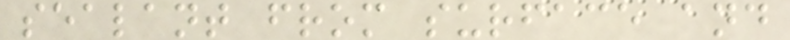sealant from surface and
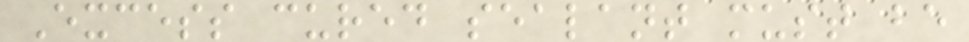Excess cured sealant must be
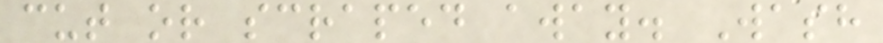cut or scraped away. Wash
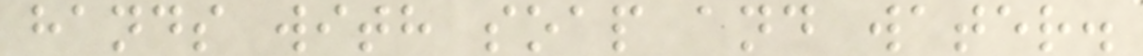hands with soap and water.
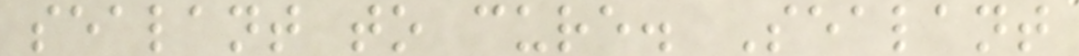sealant to cure. Sealant
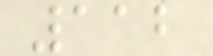112
